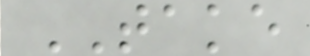TAKE
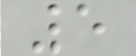5
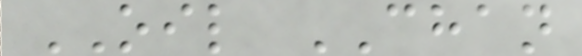OIL CHAN
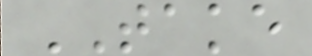TAKE
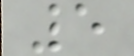5
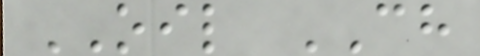OIL CH
